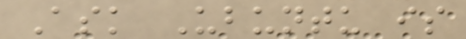Ask Ubuntu is
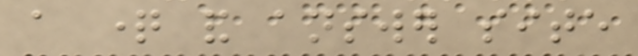a question and answer site
